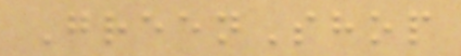GreenShop
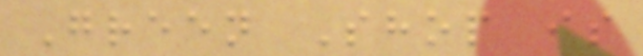Green Shop is
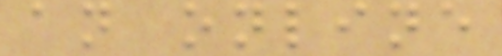an online
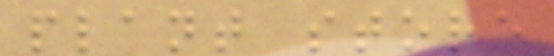plant store
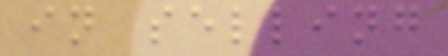in selling
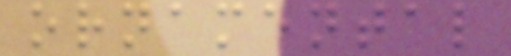ornamental
